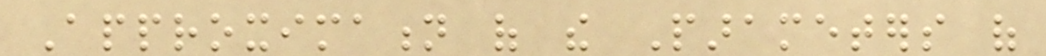Approximation of the Parameters of
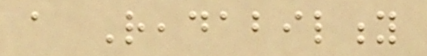a Readability
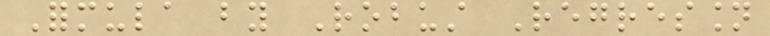Formula by Robust Regression
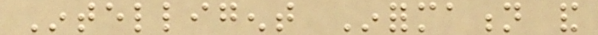Intelligent Information and
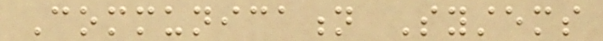Communication Systems
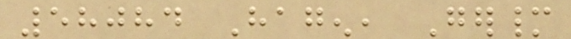58084 Hagen, Germany
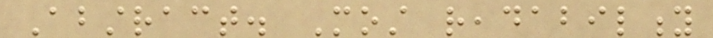Abstract. Most readability
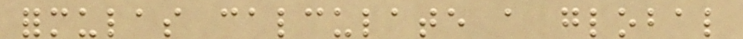formulas calculate a global
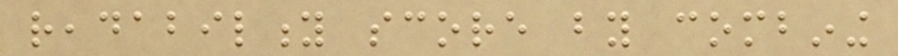readability score by combining
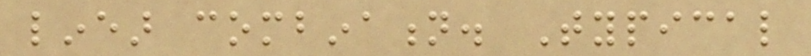linear combination. Typical
